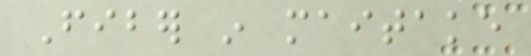Fiber in maitake
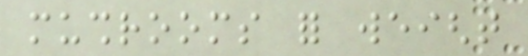mushrooms for weight
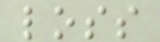loss
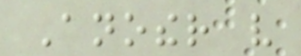Another very
